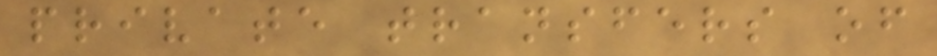private transfers of
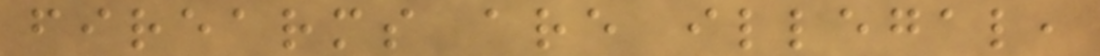firearms are illegal,
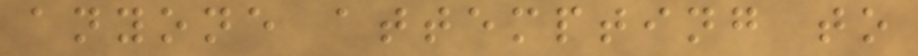anyone attempting to
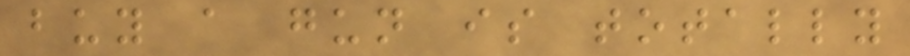buy a gun is totally
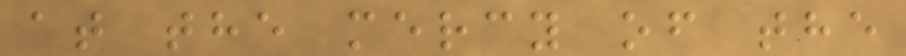at the mercy of the
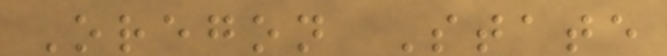Oregon State
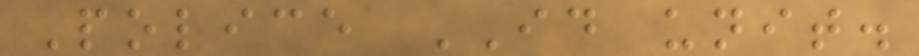Police ID unit.
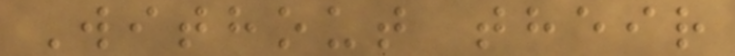Without their
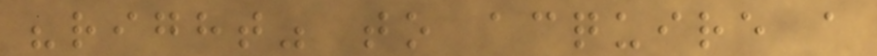"right" to acquire a
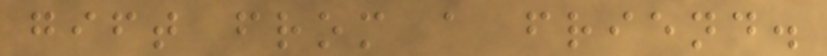gift from a friend.
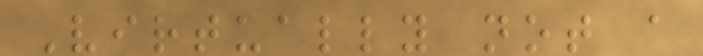Virtually not a
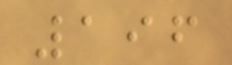196
